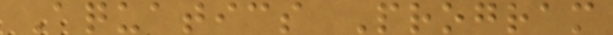Aquatics Program
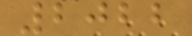2022
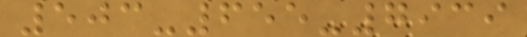503-655-7939
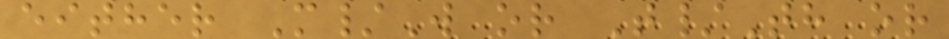either M/W or T/Th or
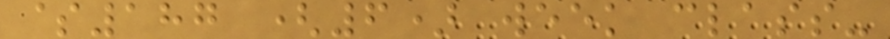$187 (6) week class-
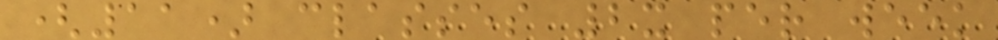(11) classes 2x per week
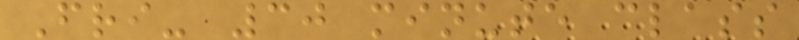Fri- 30 minute class
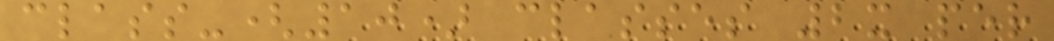class-(10) classes 2x per
